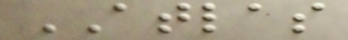ATLAS
